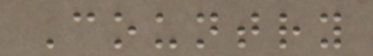Country
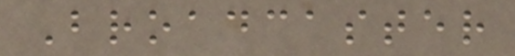Broadcaster
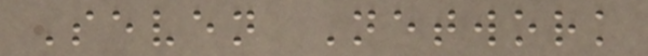Seven Network
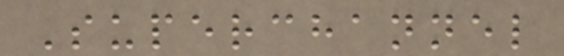Superchannel
